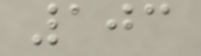103
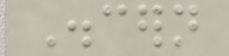Discern
